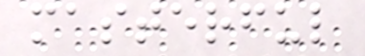masterful
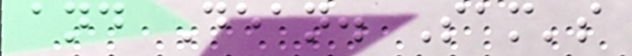and Dean. Sam's
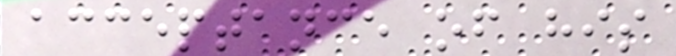acceptance of his
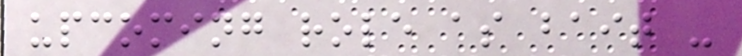upcoming role as bait -
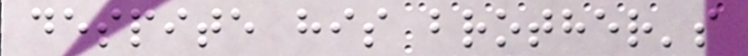despite his brother's
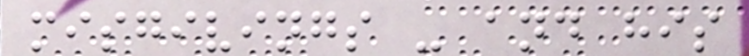misgivings - and his
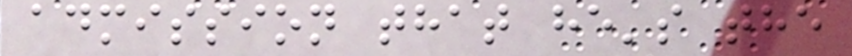admission that he's the
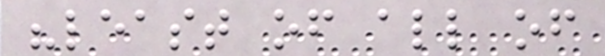"least of all of
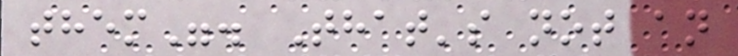them". That's not an
